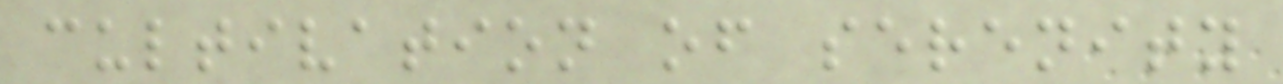cultivation of serenity
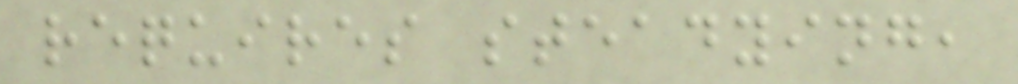requires steadying,
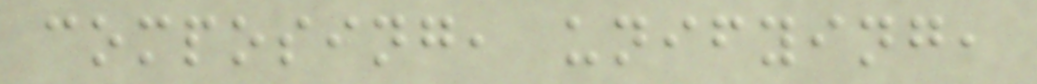composing, unifying,
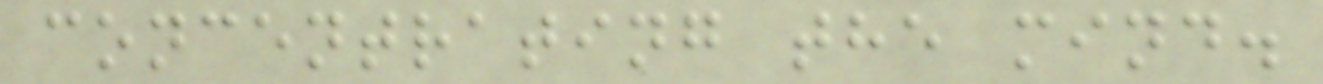concentrating the mind.
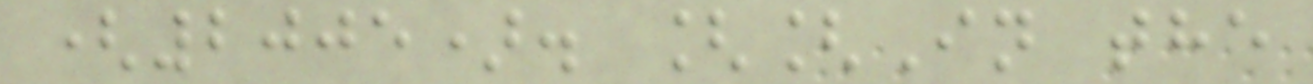(2005). [[In the
